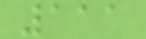111
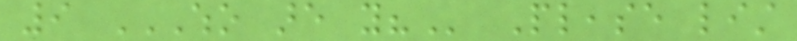9 WHO ARE YOU? Please list
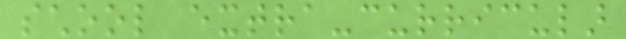school extra-curricular
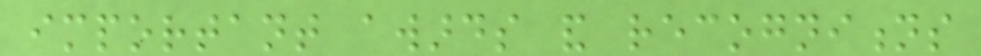important awards and recognitions
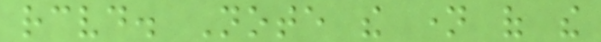received. Note the name of the
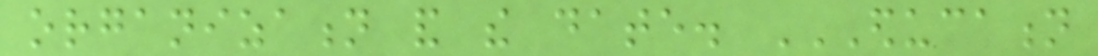organization and the date. EDUCATION
